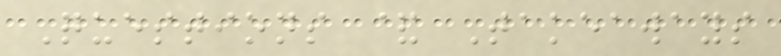Questions & Takeaways
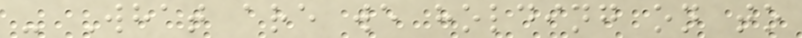- What are we holding on to
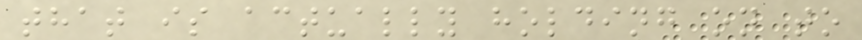that is actually holding on to
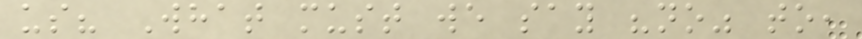us? What must we say "no" to,
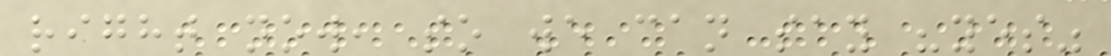right now, so we can say "yes"
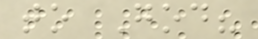to God?
